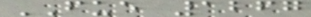FUE 1267
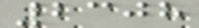2308
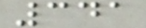341
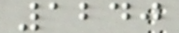1240
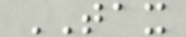TAX
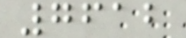7612
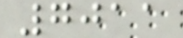7011
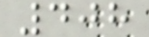408
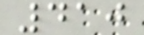410
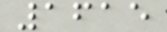1615
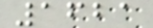1621
